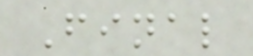Final
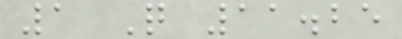1 Q 11.25
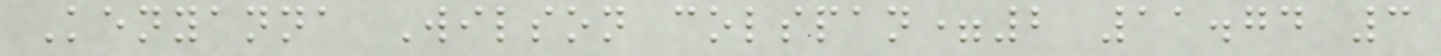Kenyanna Wilson colspan=2 11.74 3
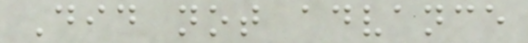Did not advance
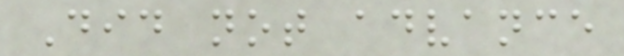Did not advance
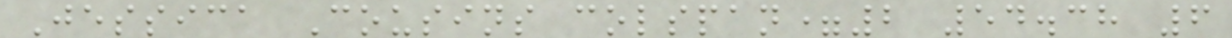Jessica Cousins colspan=2 54.38 6
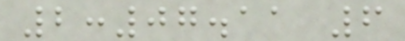2:07.11 6
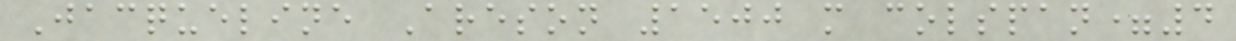Jacqueline Areson 1500 m colspan=4
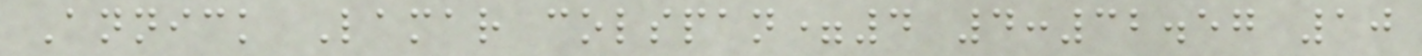Annick Lamar colspan=4 4:32.57 10
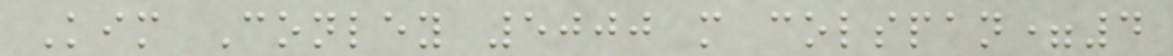Kim Conley 5000 m colspan=4
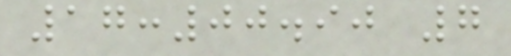17:00.90 7
